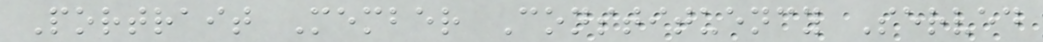Portrait Member Constituency Served
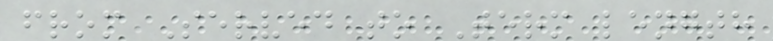from Served to Term length
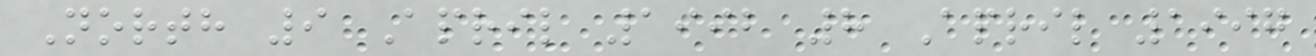North 9 April 1992 8 April 1997
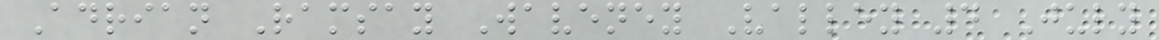Adrian Ramsay Waveney Valley 4 July
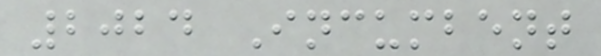2024 Incumbent
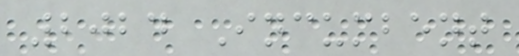2024 Incumbent
